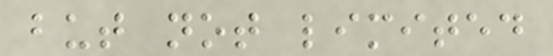but not limited
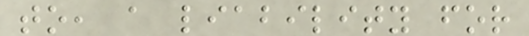to, a liability for
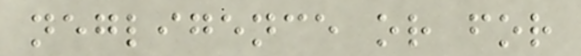negligence or for
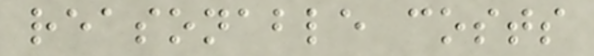reasonable costs
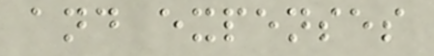and expenses
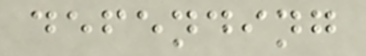defending
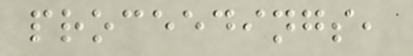proceedings,
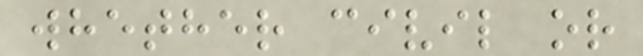whether civil or
